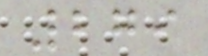279
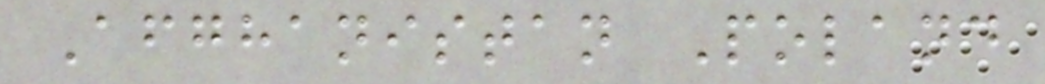Afghanistan Poland
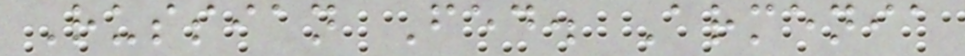Russian Fed. Armenia
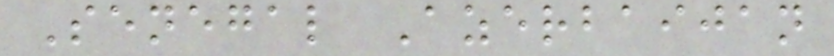Senegal Azerbaijan
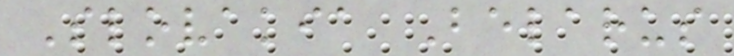Slovakia Belarus
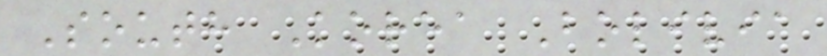South Korea Bolivia
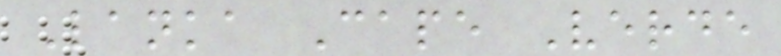Lanka Cape Verde
